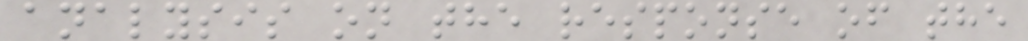analysis on the response of the
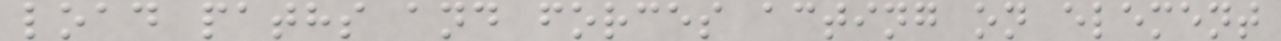load paths and forces acting on element
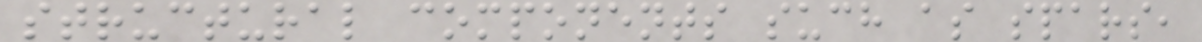structural components such as spars,
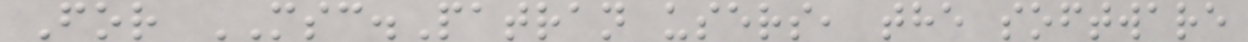For MSC.Patran users, the software
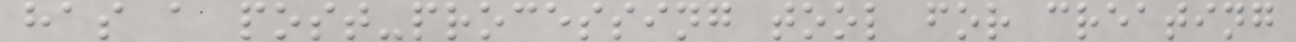has a post-processing tool for creating
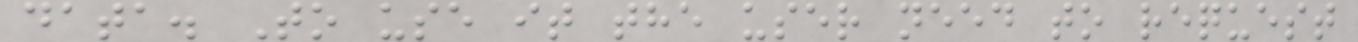data. To use it the user need to request
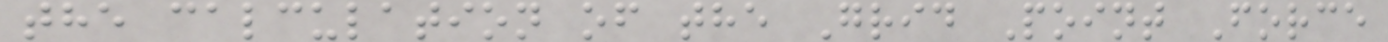the calculation of the Grid Point Force
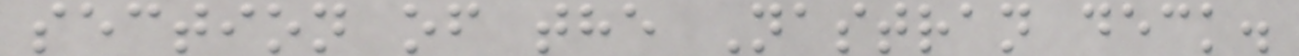section of the Nastran deck.
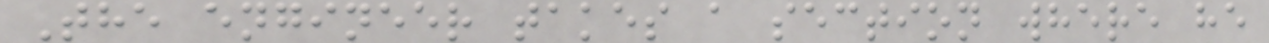The engineer takes a section where he
